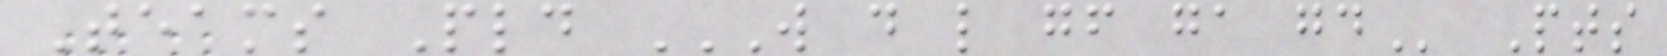Teams Pld W D L GF GA GD Pts
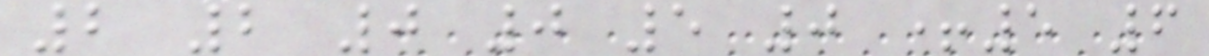2 2 0 0 5 0 +5 6
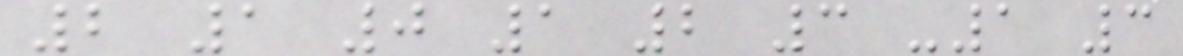2 1 0 1 2 3 -1 3
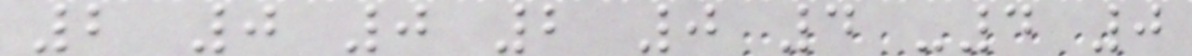2 0 0 2 0 4 -4 0
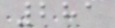281
